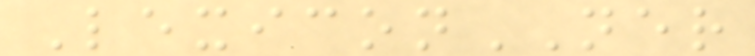LexiconNER
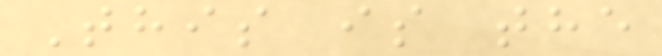This is the
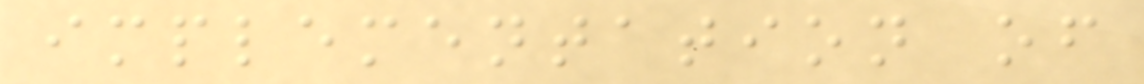implementation of
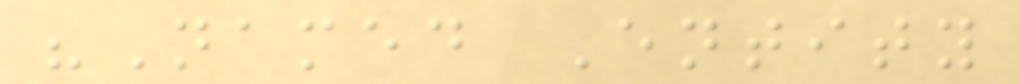"Named Entity
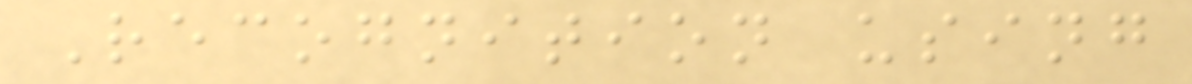Recognition using
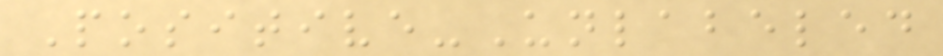Positive-Unlabeled
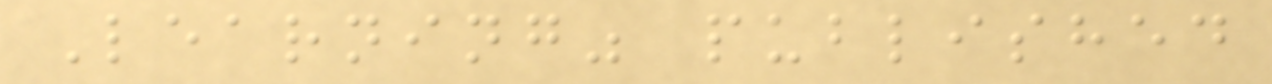Learning" published
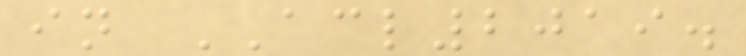in ACL2019.
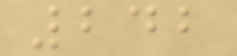242
